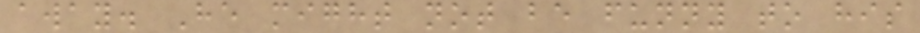away. He might not be funny to his
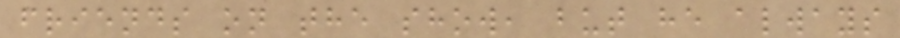friends on the show, but he always
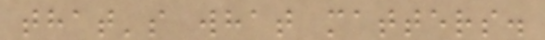that's what matters.
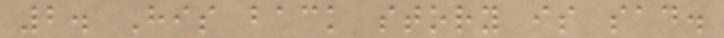2. His back story is sad.
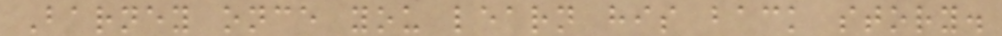Barney once you learn his back story.
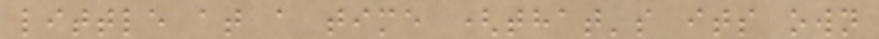little at a time (that's its own
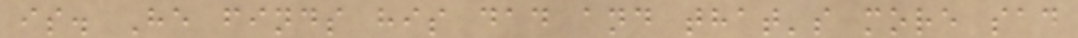is. He finds his dad and that's more sad
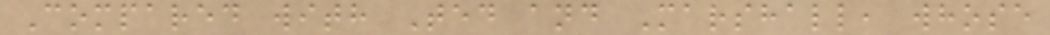Compared with Ted and Marshall, whose
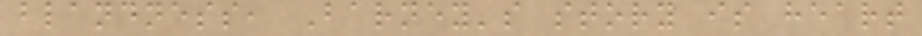blandness, Barney's story is heart
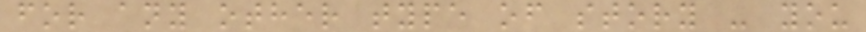for any other type of story - you
